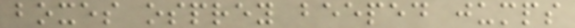boxes osprey beeped jumps
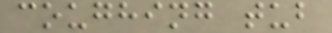coughing tub
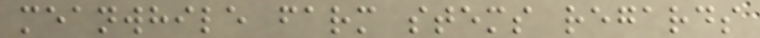meanwhile farm stems regards
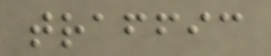traffic
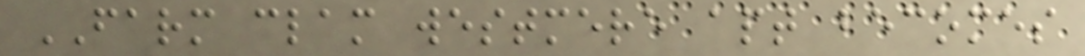FARM clam westmere apt becomes
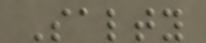Salty
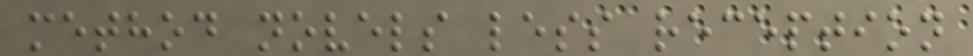method novels less reception
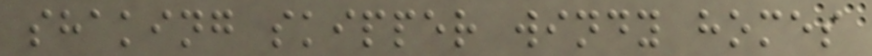shaking skipper windy homes
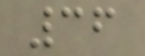36
